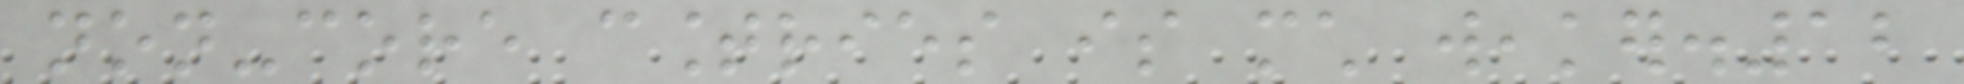non-core countries is much weaker.12
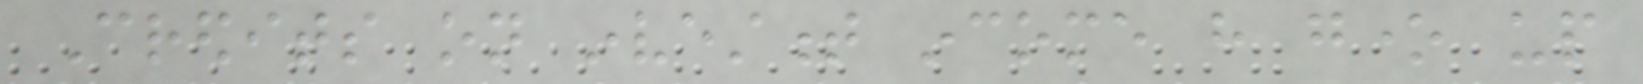Credits on investment income have gone up
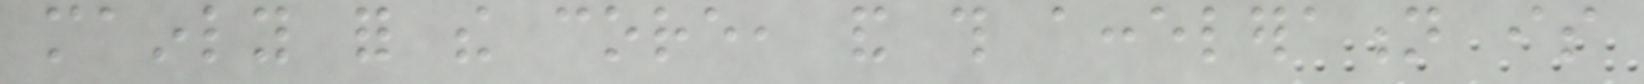mainly for the core, and this acceleration is
